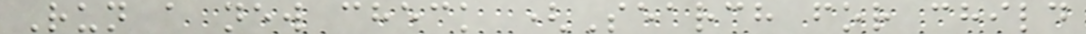Run a new check (Search for child
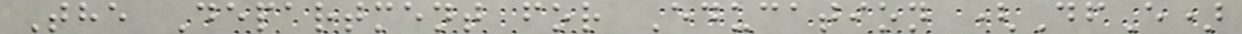The Department for Education (DfE)
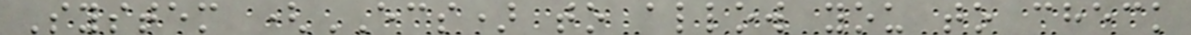System (ECS) to allow you to check
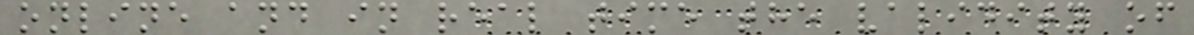online and in real time the validity of
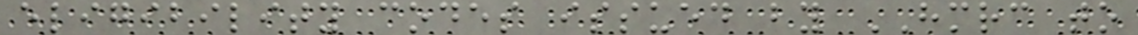eligibility codes issued by HMRC to
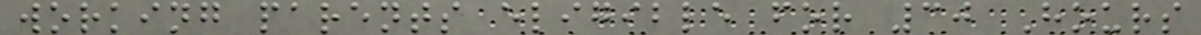working parents eligible for 30 Hours
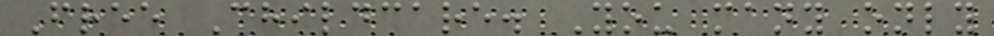Free Childcare. You many only
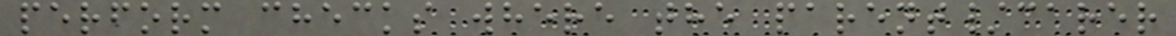perform checks where the parent/carer
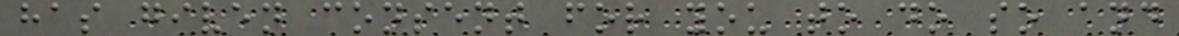has given consent for you to do so and
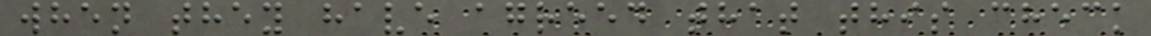when they have agreed that this check
